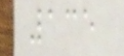135
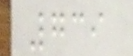739
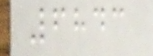6843
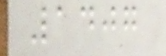1407
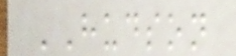HUDSON
